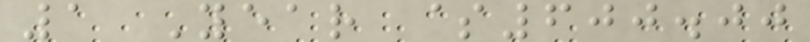1 Year $600.00
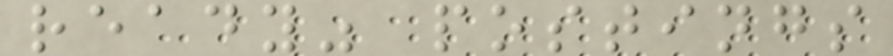ready" postings
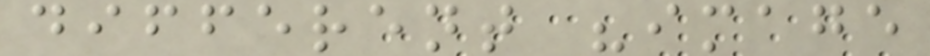different "image
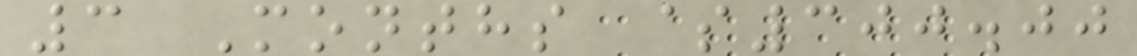3 Months $300.00
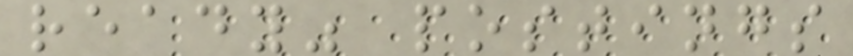ready" postings
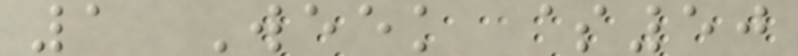1 Week $50
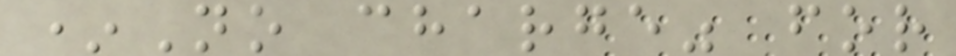*No charge" for
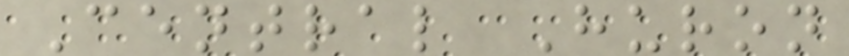Central Huron
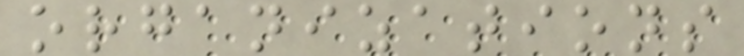organizations
